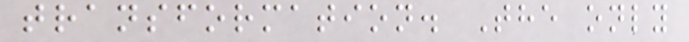transformation. The only
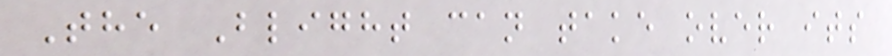The Blight can take over its
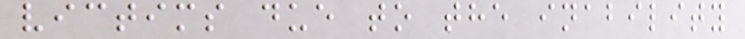victims due to the inability
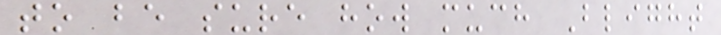to be sure how much Blight
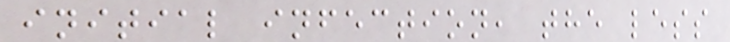initial infection, the less
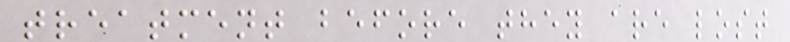treatment before they are lost
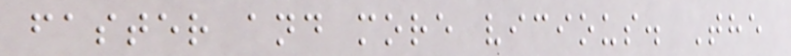faster and more vicious. The
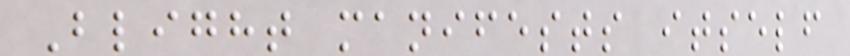Blight manifests itself
